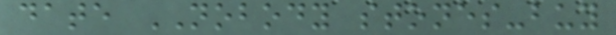date NOBODY stones-buy
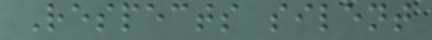Respects silent
